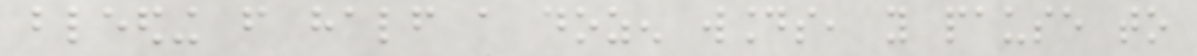bleeding from half a dozen wounds, you pause to
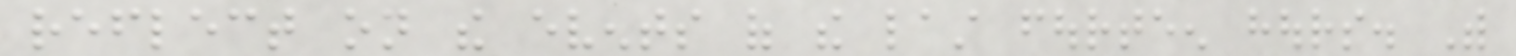reflect on the events of the last fourteen hours. With
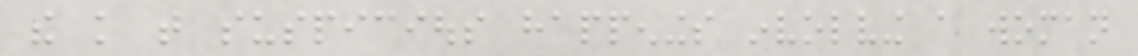the knowledge that suspicious happenings involving a woman
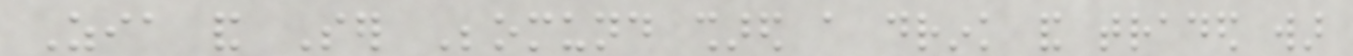Zia and Ser Beomund shared a drink and traded war
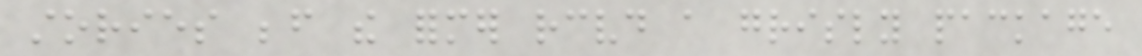stories before the former received a grisly package
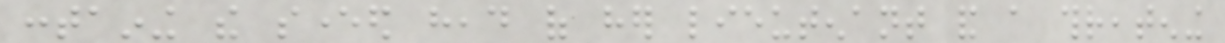containing the severed head of her lieutenant and a threatening
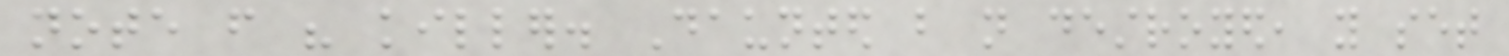note from his killer. Daunted but not destroyed, you set
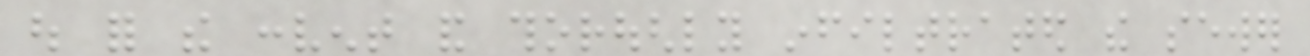out for the convent and thoroughly infiltrated the sewer
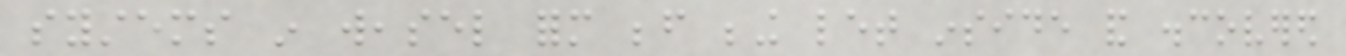systems in weasel form before being let inside and discovered
